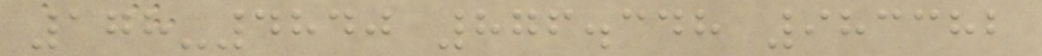178-4840 876.348 983382
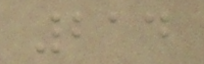214
